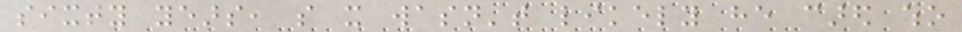sixty years, so it wasn't likely he cared who
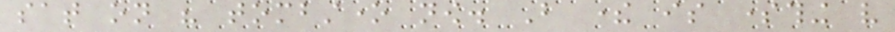sat on his tombstone now. But there is something very
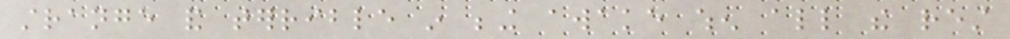strange and terrible in being awake when all the rest
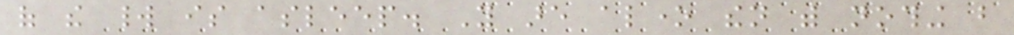of the world is asleep. You are alone then with nothing but
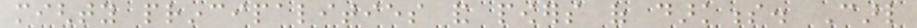mighty principalities and powers of darkness. Carl
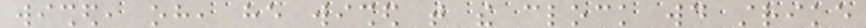wished, oh, he wished that the clock would strike
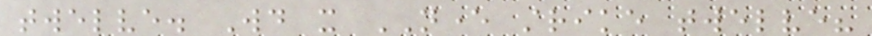twelve. Would it NEVER strike twelve?
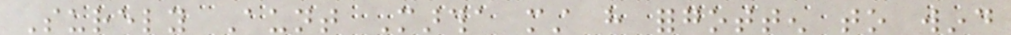Surely Aunt Martha must have forgotten to wind
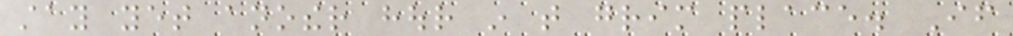stay yet another hour in that grim place. If
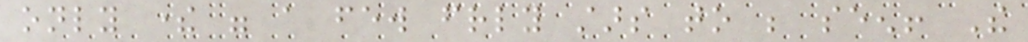only there were a few friendly stars to be seen! The
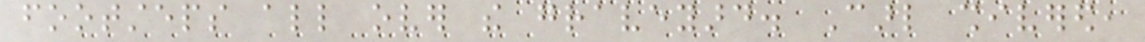footsteps all over the graveyard. Carl shivered,
